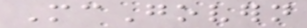McGovern
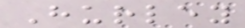Hurley
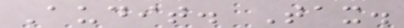Audit. Tax.
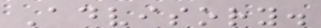Advisory.
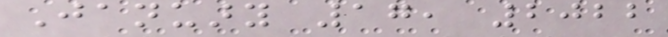January 17, 2022
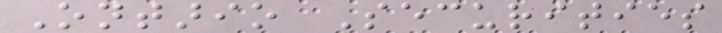Ontario Securities
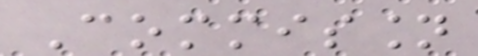Commission
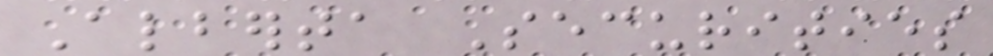Alberta Securities
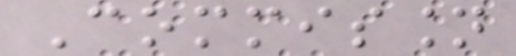Commission
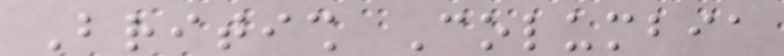British Columbia
